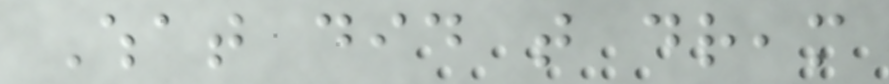What did that dream
